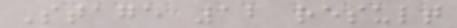Stage 12 result
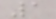1
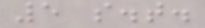5 s.t.
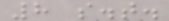8 s.t.
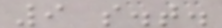9 s.t.
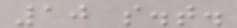10 s.t.
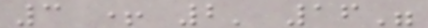3 + 2' 16"
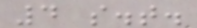4 s.t.
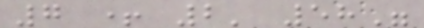7 + 2' 58"
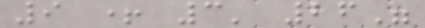9 + 3' 26"
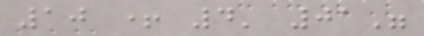10 + 4' 01"
